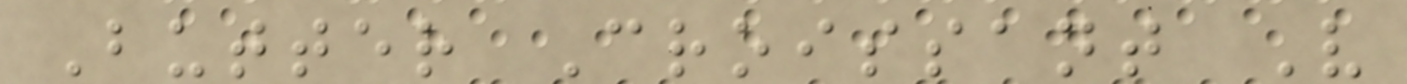Butter Croissant V
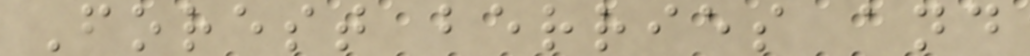Forest berries and
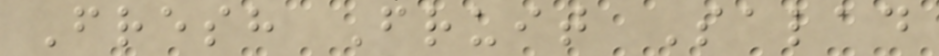Fresh Fruit Salad
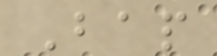Bap
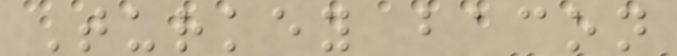Turkey bacon
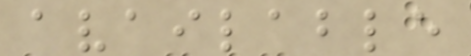available
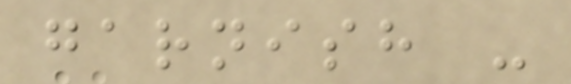garnish -
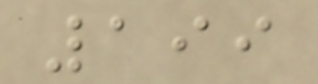199
